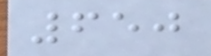650
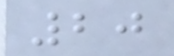20
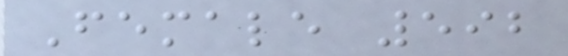Female 592
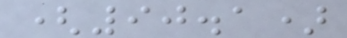(90.1)
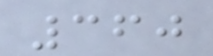360
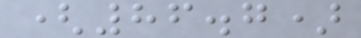(86.7)
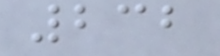232
